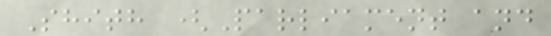Shith (Parliament and
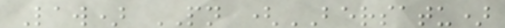Law) PN (BERSATU)
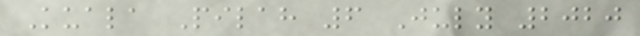Kuala Pilah 6 July 2020
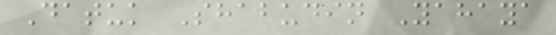Datuk Shabudin Yahaya
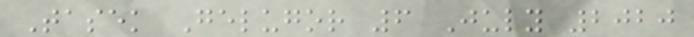Tasek Gelugor 6 July 2020
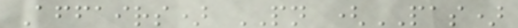Affairs) PN (PAS)
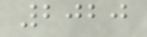2020
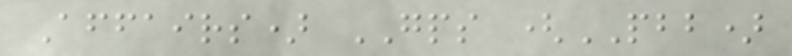Affairs) GPS (PBB)
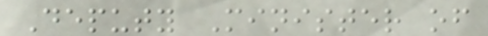Deputy Minister of
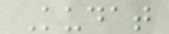Kudat
